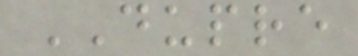DUPRE
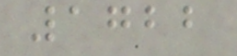1722
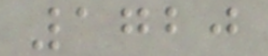1720
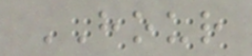HOUR
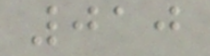010
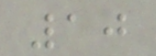10
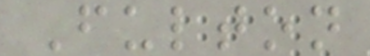Fulton
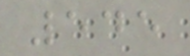545
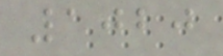1020
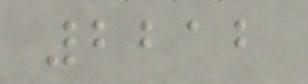2212
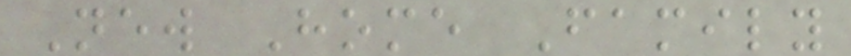New Home Family
